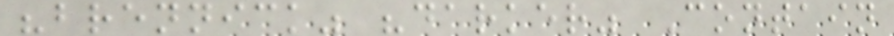"brennick" "darker" Contain
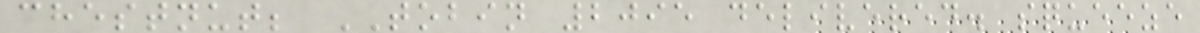chestnut; TOBIN 2095 delivered. squeeze
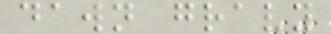dawn gravy
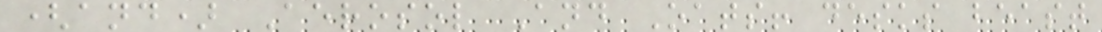(and) Aerosol And Oats! desks beast
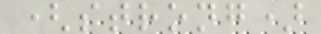(strong)
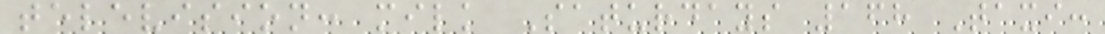television: milk Saturdays 168 Taxi:
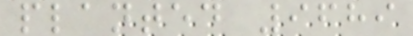planted 9689
